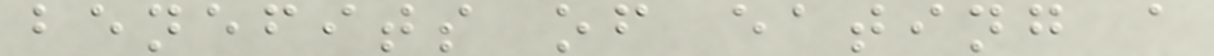benefits of eating a
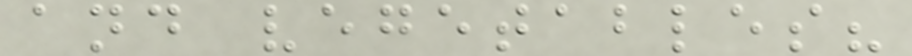and vegetables?
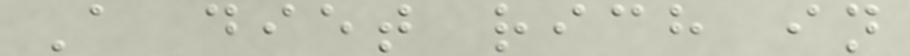A diet rich in
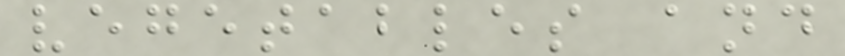vegetables and
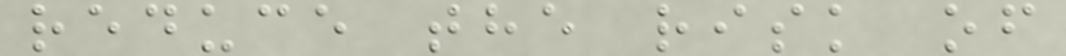reduce the risk of
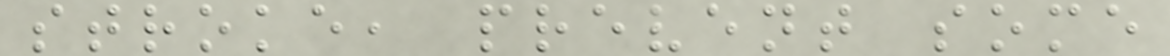stroke, prevent some
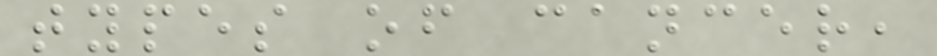types of cancer,
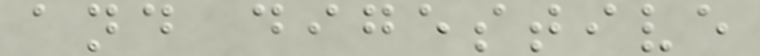and digestive
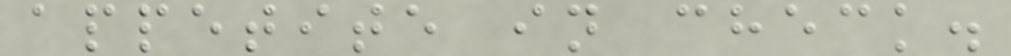appetite in check.
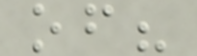of?
